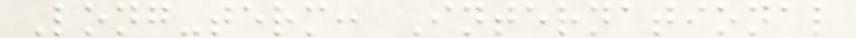Long-term: International
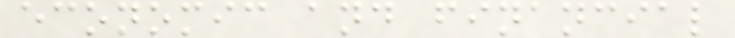economic and financial
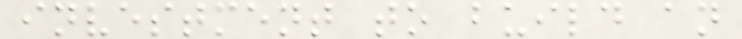investment to build an
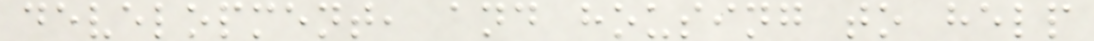development, and housing to help
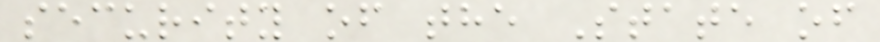security of the State of
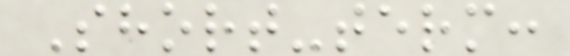Short-term:
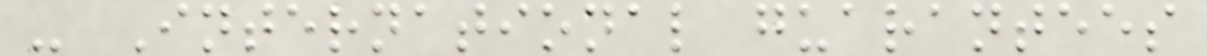- International guarantees
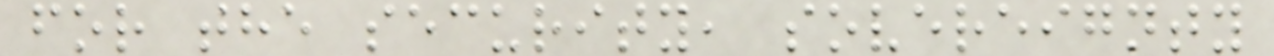for the security, sovereignty
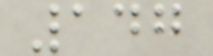147
